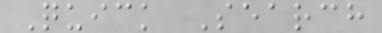Quick Search
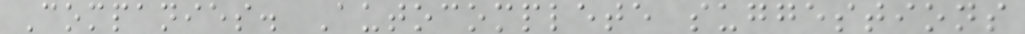Companies. Autocomplete suggestions
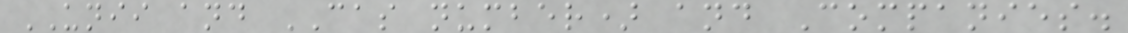UNII and CAS number) and Companies.
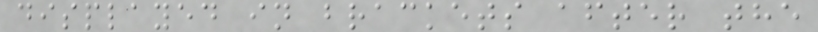displayed in brackets after the
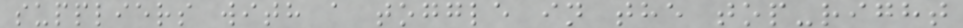suppliers with a toggle in the top-right
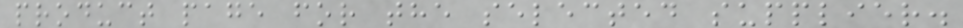product page for the selected supplier.
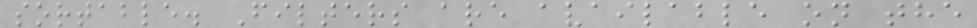sortable. Filters are available on the
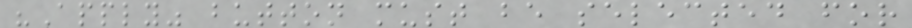"Apply" button must be selected for
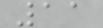11
